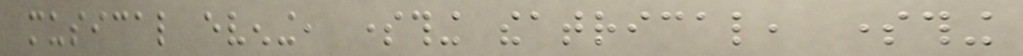musical evening, something theatrical, something
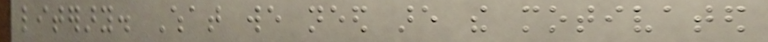literary. What we need are the motivated
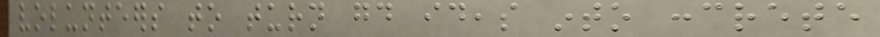volunteers to turn good ideas into concrete
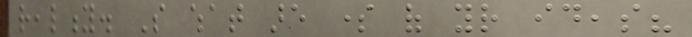reality. So what are some of your ideas?
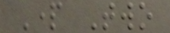Part Two
